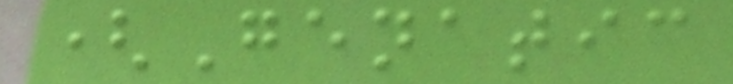(Genatic
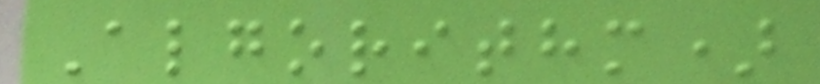Algorithm)
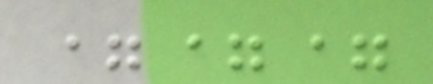===
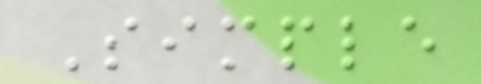Simple
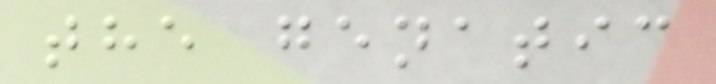the genatic
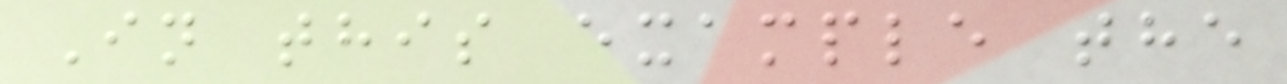In this example the
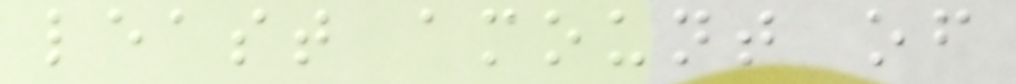least amount of
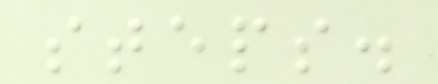steps.
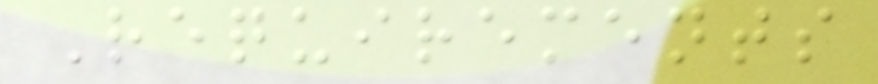Requirements
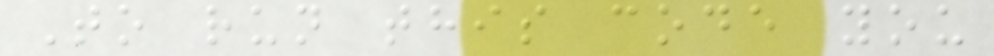To run this code you
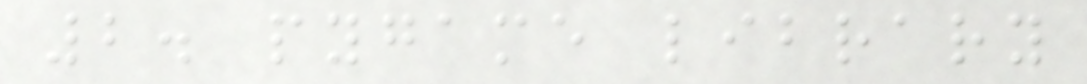2. pygame library
